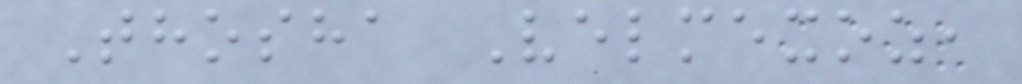Thosha Velmexoz,
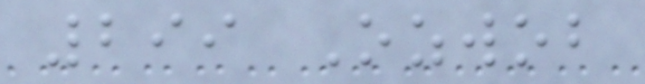299 Ozwob
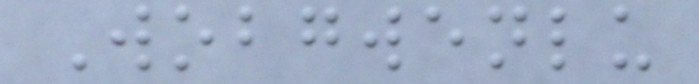Wobgwenlu
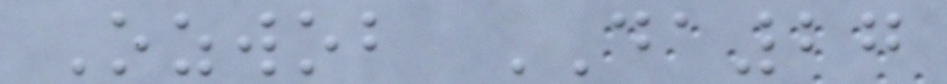Ozwob DA27
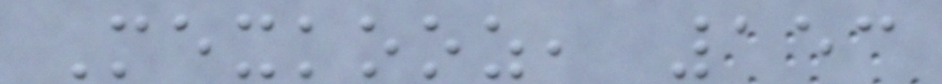Mexkooz, 153
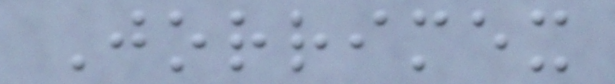Jorrimex
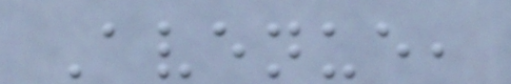Avenue,
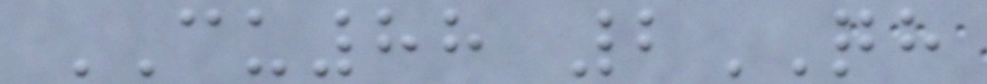CU88 2QH
